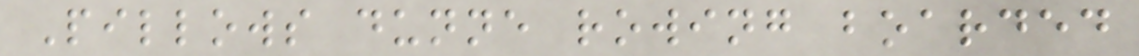Pillows dunne rowing boarded
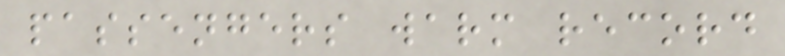passengers warm record
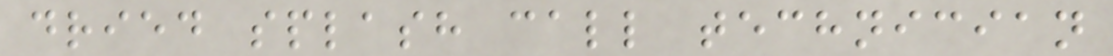dried splash call technician
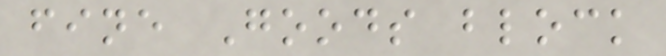fine Goods block
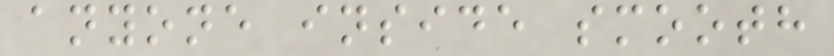anyone inside smooth
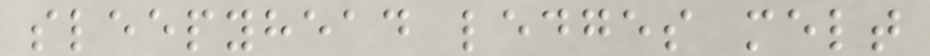sleepyhead ledges melt
